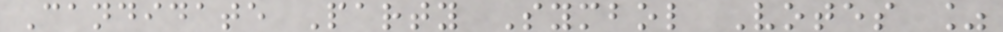Candidate Party Symbol Votes %
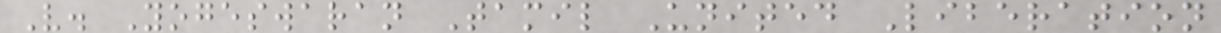V. Yogeswaran Tamil United Liberation
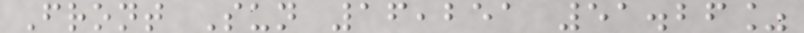Front Sun 16,251 51.26%
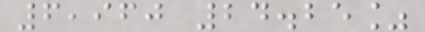6,960 24.25%
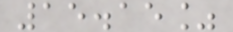15.15%
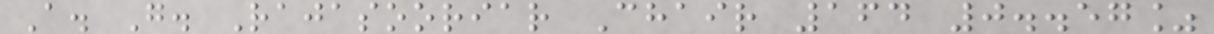A. G. Rajasooriar Chair 164 0..57%
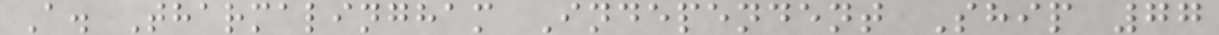A. Tharmalingham Independent Ship 77
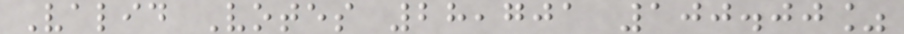Valid Votes 28,701 100.00%
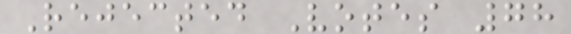Rejected Votes 78
